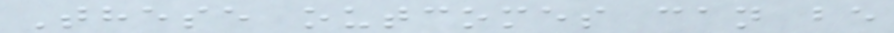These outcomes can be
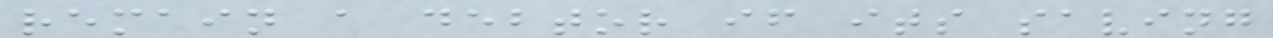remain a debtor if its saving
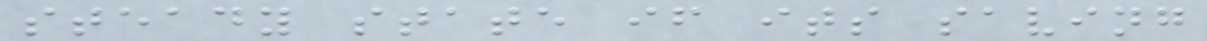steady state if its saving
